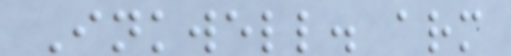Inkwell. arm
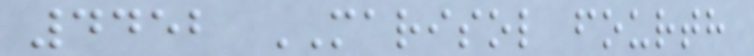4452 MARISOL fourth
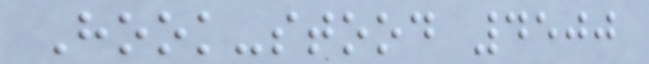Hook-stood 4500
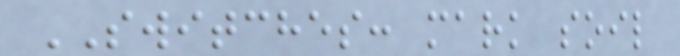SWITCHES: mark soil
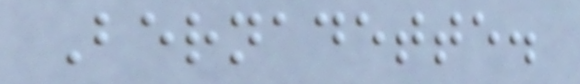Bernadette.
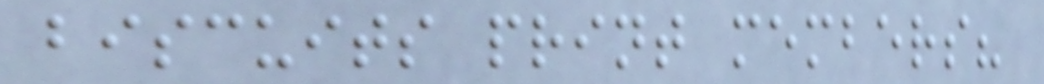biscuits print members?
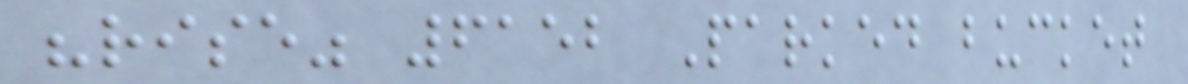"rise" 6152 Parked bucket
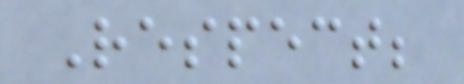Respect;
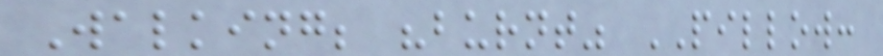Walking; "burnt" PILLOW:
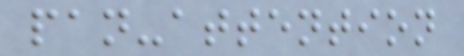pan-attention
